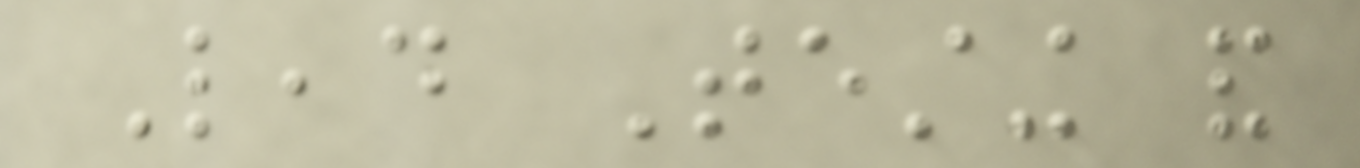Lead Testing and
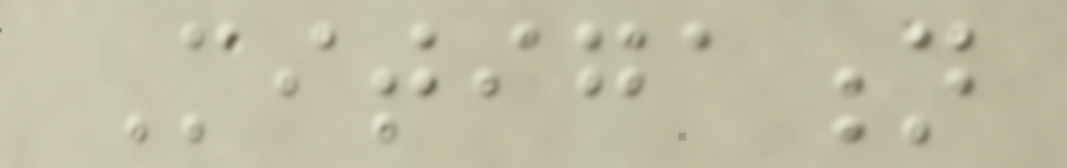Mitigation
